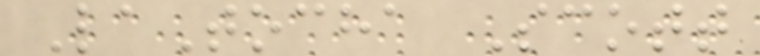LaTocha Scott
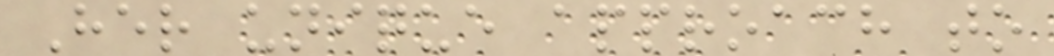Her unique approach to
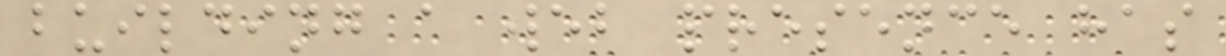building a web presence has
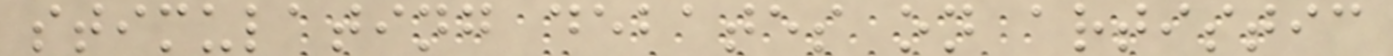stimulating debates on artistic
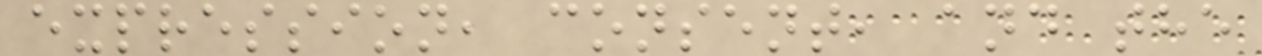expression, consent, and the
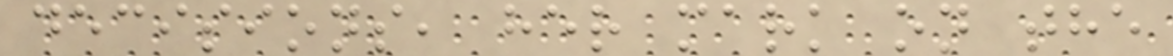decisions, her mark on the
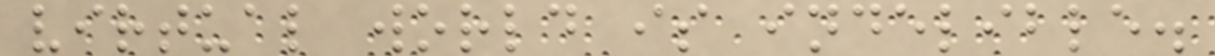virtual world is indelible.
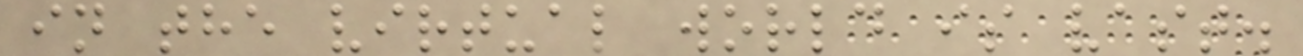in the virtual world is vast.
